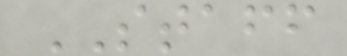STAFF
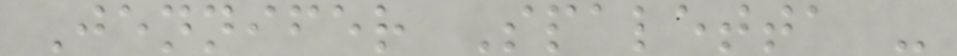Jennifer Spaletta -
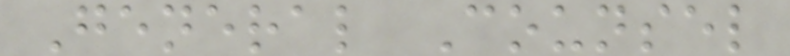General Counsel
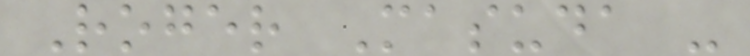Roger Masuda -
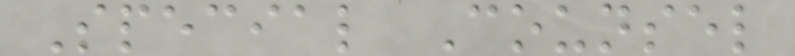Special Counsel
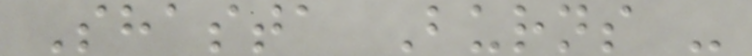Shasta Burns -
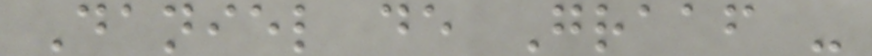Daniel de Graaf -
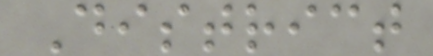District
